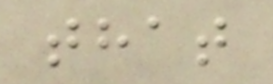that
